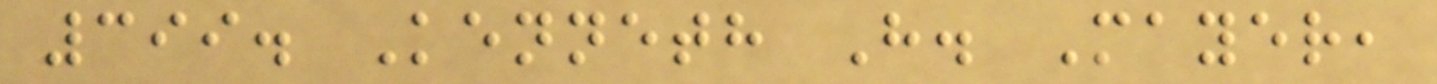399. Kenneth H. Mayer,
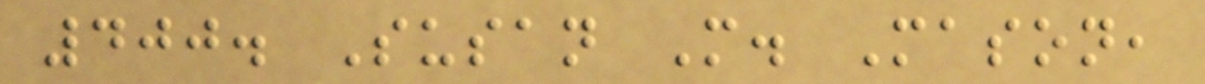400. Susan M. Mason,
